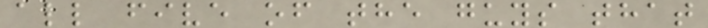all five of the guys that
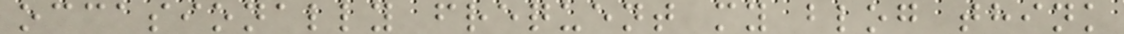occasionally frequent my blog think
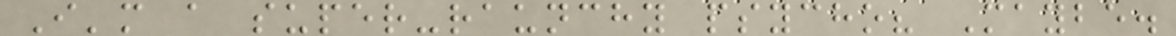I'm a super-raunchy psycho? Maybe.
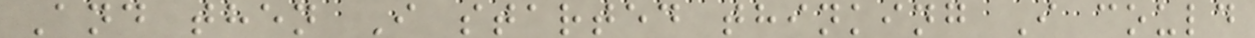And then I started thinking I could
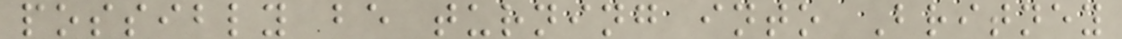possibly be turning into Britney
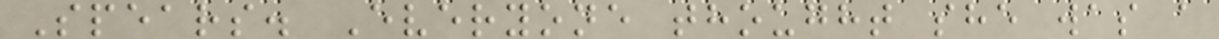Spears. Everyone thought she was a
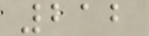212
